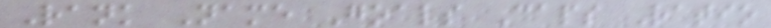Rank Name Goals Caps Ratio
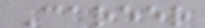Career
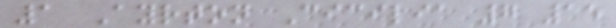1 Ayrton Cicilia 7 15
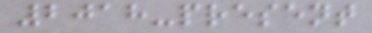2018-present
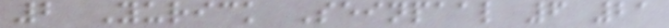2 Yurick Seinpaal 6 21
